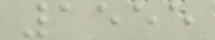1555
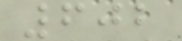602
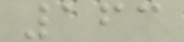163
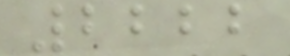2222
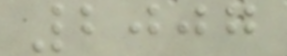2007
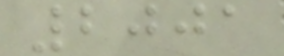2001
